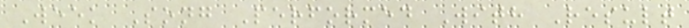Week Song Performed With Result
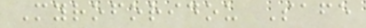Myroforidou Safe
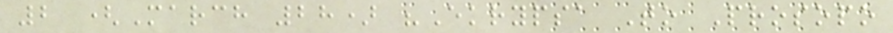2 (March 28) "Ekrypsa To Prosopo
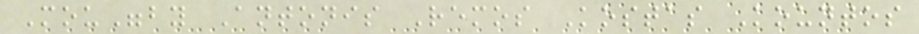Mou"by Antonis Remos Kostas Kountos
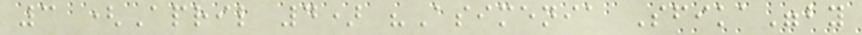3 (April 4) "Asimenia Sfika"by
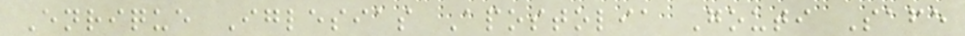Enrique Iglesias Apostolia Gouti Safe
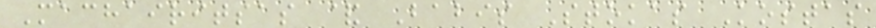Machairitsas & Babis Stokas Kostas
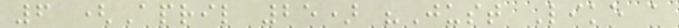6 (April 25) "Just Like a
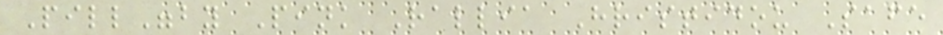Pill"by Pink Rallia Hristidou Safe
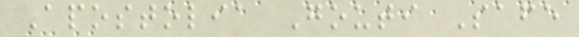Apostolia Gouti Safe
